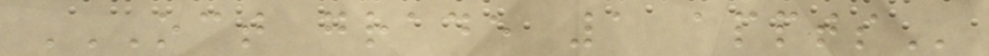OCT GRADE 1 APPTS
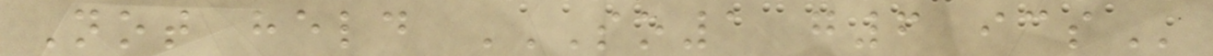Not held SO1 G6 ICS
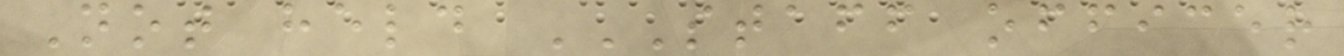Not held STAFF OFFICER
